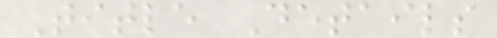Title Details
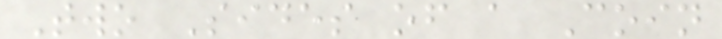Two Sides of a Coin
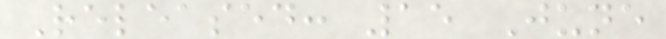Released: 15 June
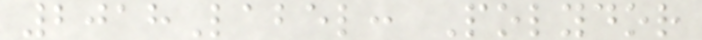2018Label: Polydor
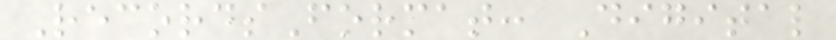RecordsFormat: Digital
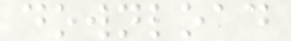download
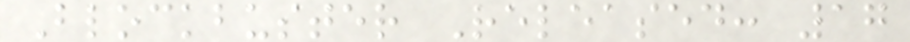Blockbuster Released: 17
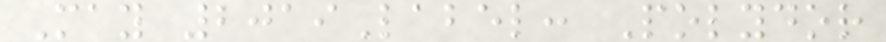May 2019Label: Polydor
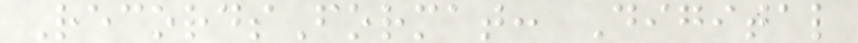RecordsFormat: Digital
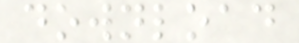download
